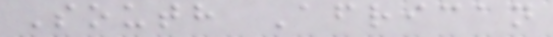South African
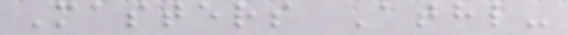Masters Athl-
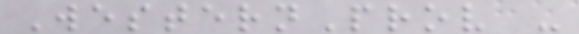WesternProv -
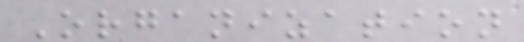Organization
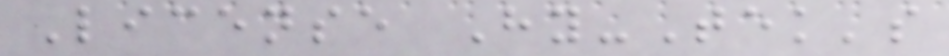License Hy-Tek's
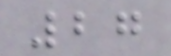27
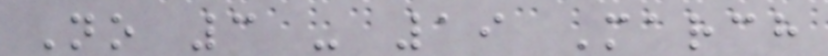No 3 - 19 March
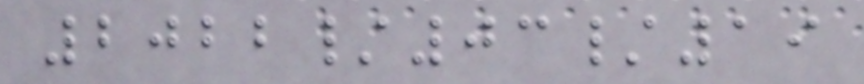2022/03/19
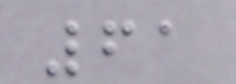61
